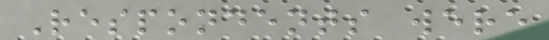Respondents were
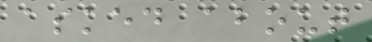asked about
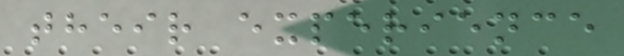their experience
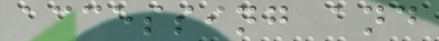accessing and
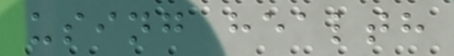using health
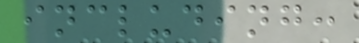including:
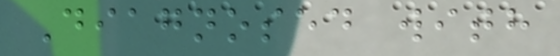Diagnosed with
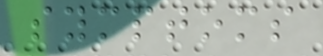symptoms
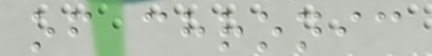of chronic
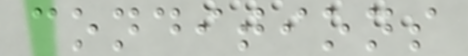conditions
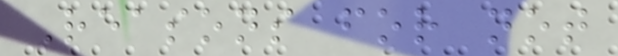Reasons for not
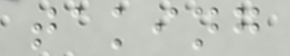taking
